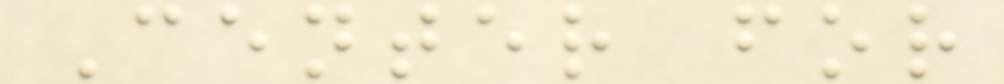Center for
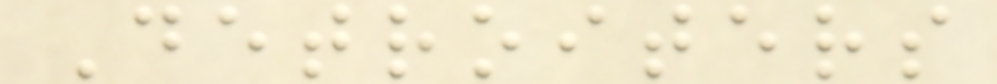Detroiters
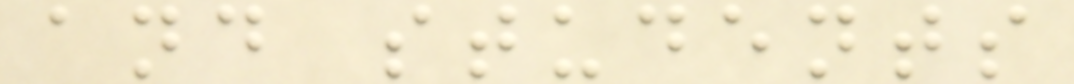and students
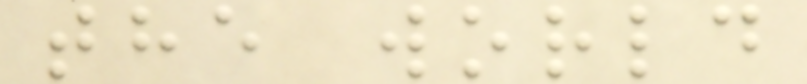the world
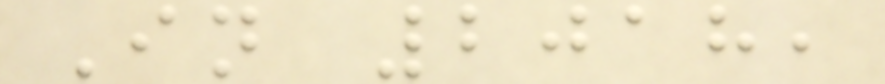In 2018,
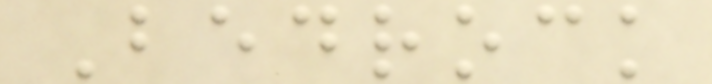Bedrock
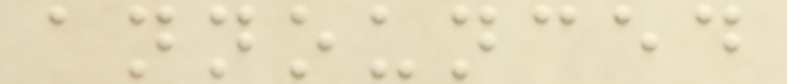announced
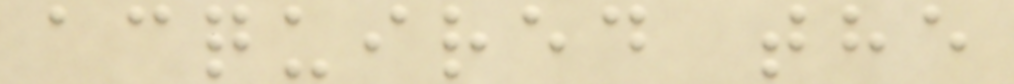acquired the
